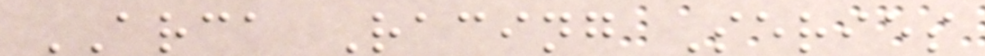ARCA Racing Series
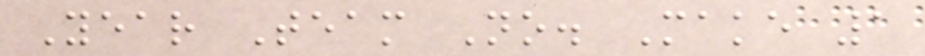Year Team No. Make 1
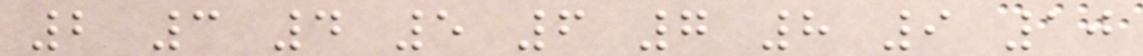2 3 4 5 6 7 8 9 10
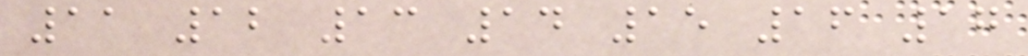11 12 13 14 15 16 17
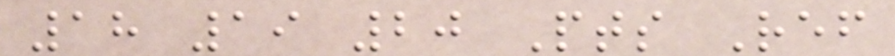18 19 20 Pts Ref
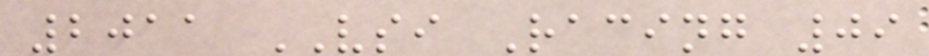2011 VSI Racing 09
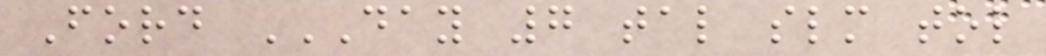Ford DAY 7 TAL SLM TOL
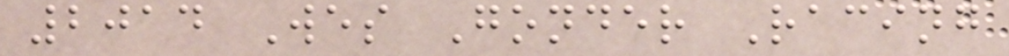2014 Wes Gonder Racing
